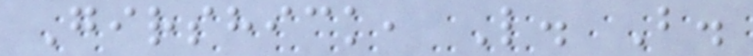Girshick, L. B.
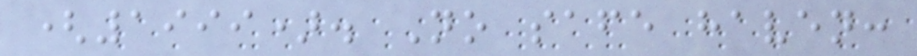(1999). No safe haven:
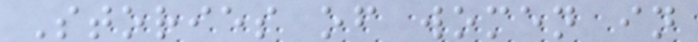Stories of women in
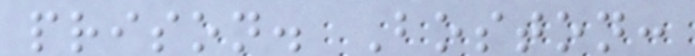prison. Boston:
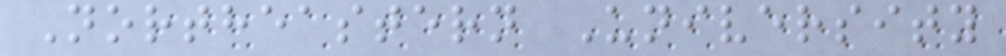Northeastern University
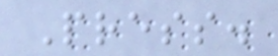Press.
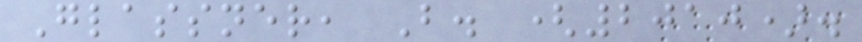Glassner, B. (2010).
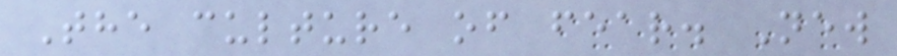The culture of fear. New
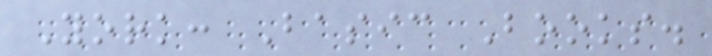York: Basic Books.
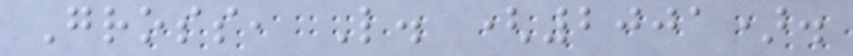Gross, L. (2001).
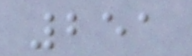251
